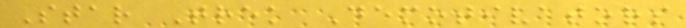Star Trek Demotivators
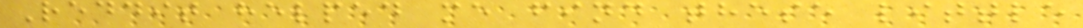Reddit helped me find these little
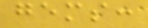gems:
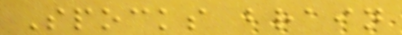Spocks brain
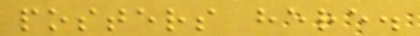posters here.
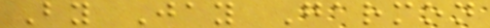By Jay Garmon
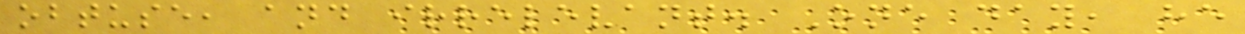obtuse, and irrelevant. One day, he
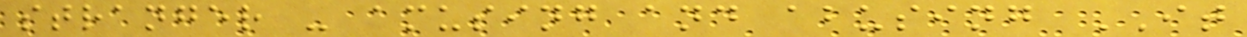stranger - amusing and abusing IT
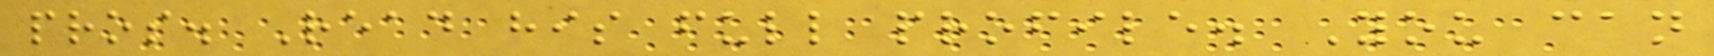pros. Read his full profile. You can
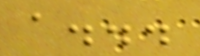a...
